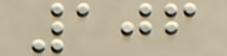106
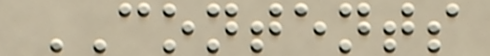CONTENTS
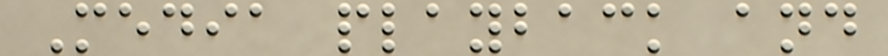Media playback and
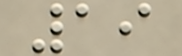19
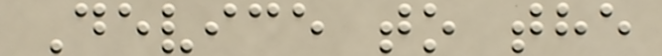Device to the
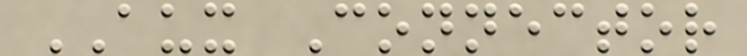AUX Connector
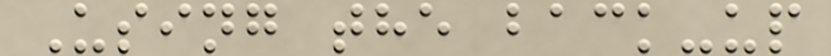Using the back-up
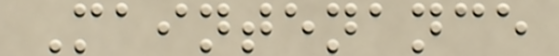Maintenance
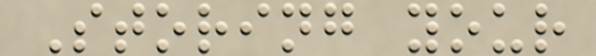Storing your
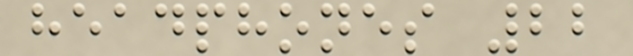headphones 22
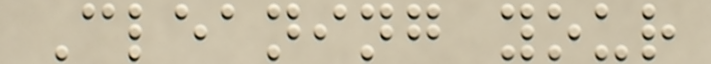Cleaning your
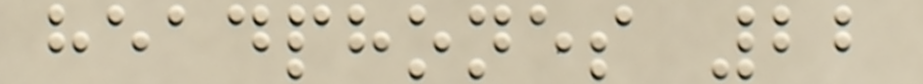headphones 22
